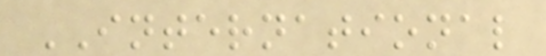INTERNATIONAL
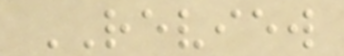REVIEW
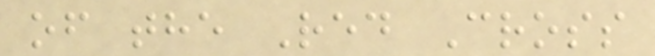of the Red Cross
